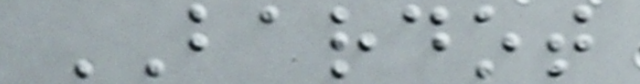BARDOT
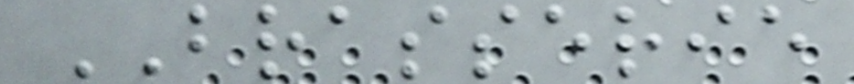BRASSERIE
